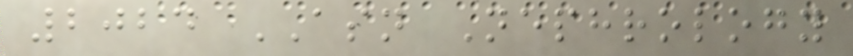2024 ASN Nephrology
